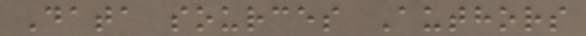Data sources Authors
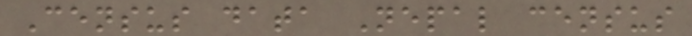Census data Nepal census
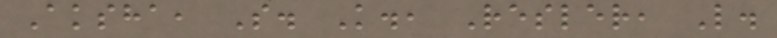Aksha, S. K., Resler, L.
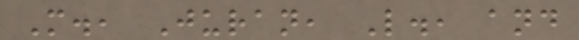M., Juran, L., and
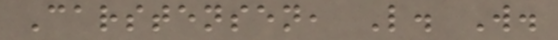Carstensen, L. W.
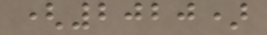(2020)
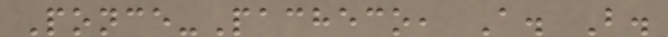Ponce-Pacheco, A. B.
